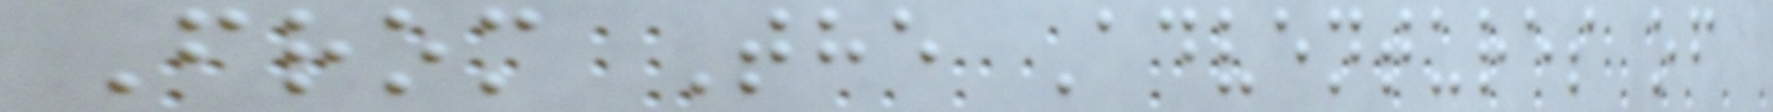From The Adventures of
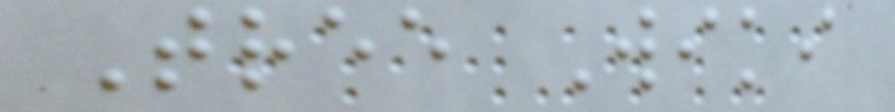Tree Wiki
